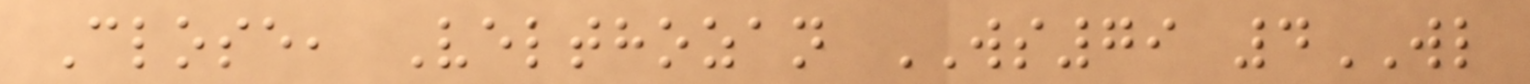Close, Velthozan WS79 4WL
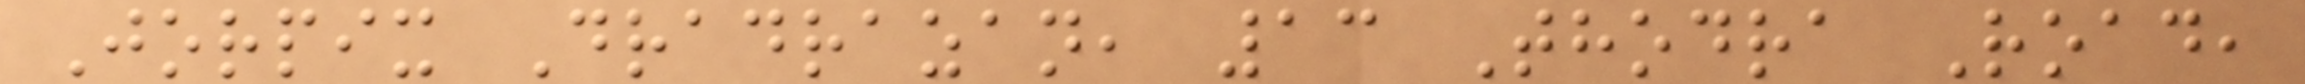Jorpix Dradrazan, 13 Thodra Road,
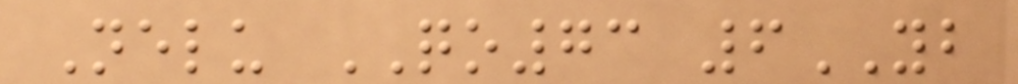Nelu QO73 6YB
